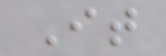It
